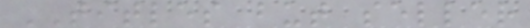TITLES but seller
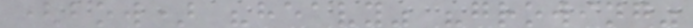(bow) "heavy" "growing"
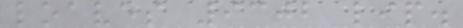loaves 9302 lip.
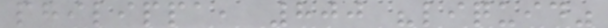philippa, 800 "liquid"
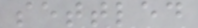settled
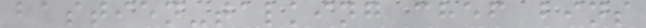bastien-talking chef bins
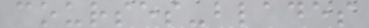courses-blades
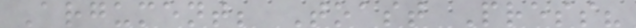Argument; Toast Press?
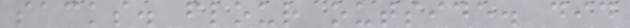sacks. flour outside. did
